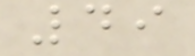49
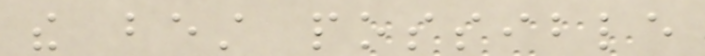the best possible
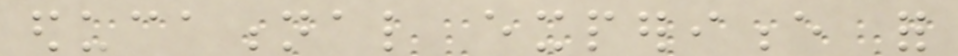educational experience for
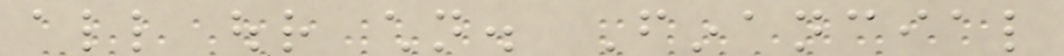all our children. Financial
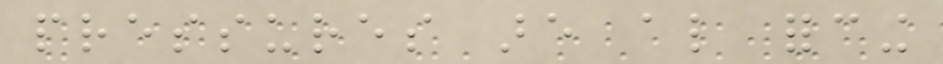pressures are also forcing
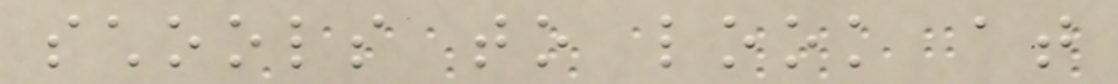schools to look at
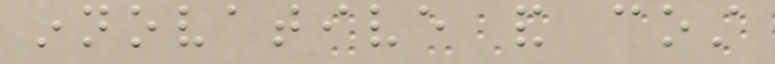innovative and cost
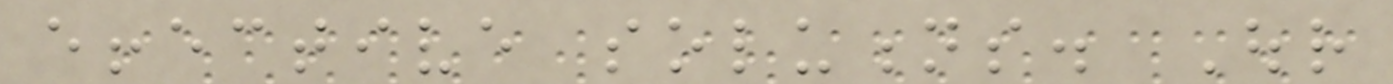effective solutions. Our
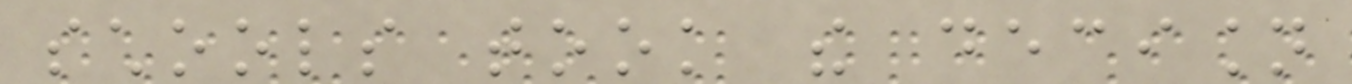schools took the decision
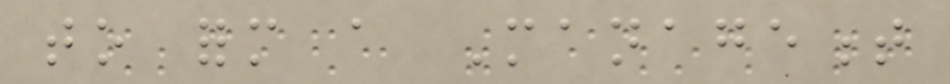to form a Management
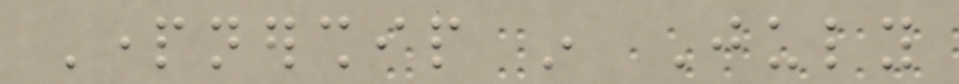Partnership in July
